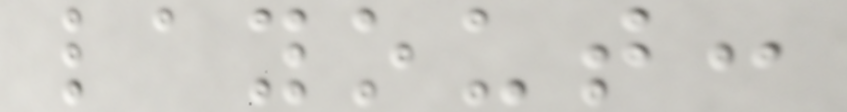layout:
